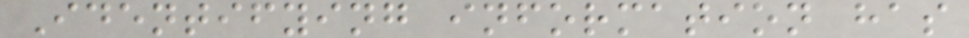Identifying information has
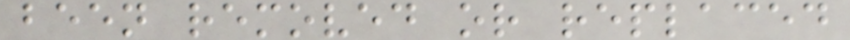been removed or replaced
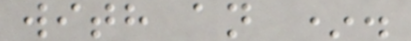with an *.
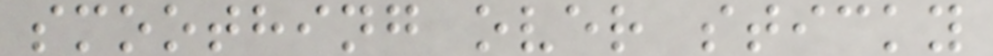smoothing over sticky
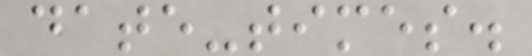date-times.
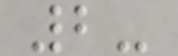2-
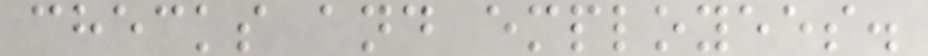checks and employees.
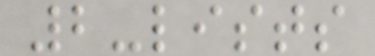2-lists
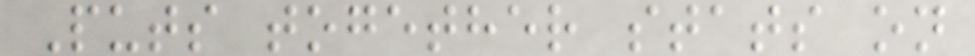Puts together stats on
